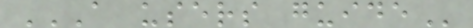A USERS GUIDE
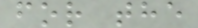for the
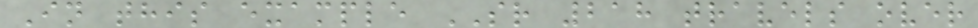In this example SR 218 travels over
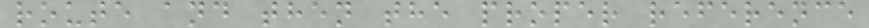route and then the proper reference
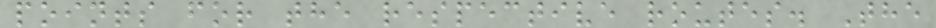points for the respective routes. The
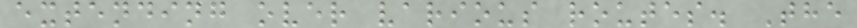extending over various routes. The
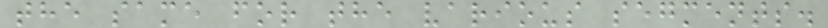the same for the various segments.
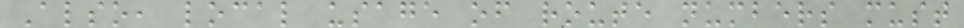Also, local usage of route numbers must
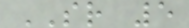SR 5
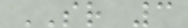SR 3
